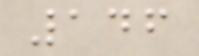146
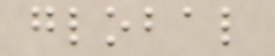global
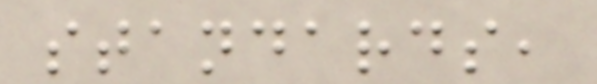standards,
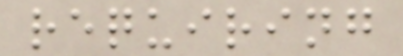requiring
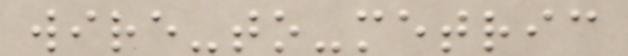wire-to-metric
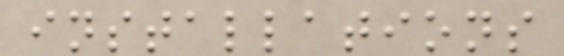installations
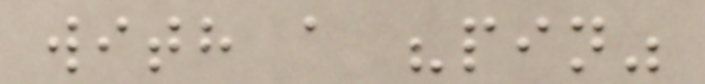with a "pin"
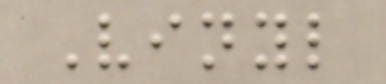Vinyl
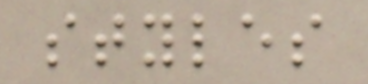styles
